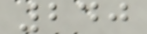240
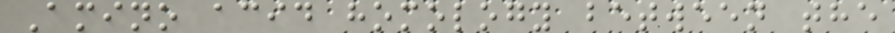Amino acid homology between the
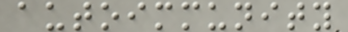autoimmunity
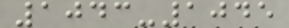1043-1045
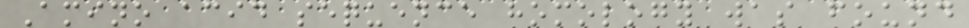Amino acid sequence homology was found
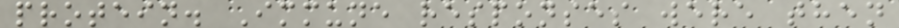protein. Immune responses were then
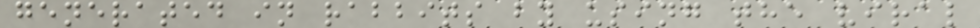generated in rabbits by using the viral
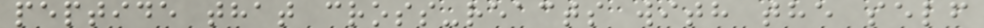peptide that cross-reacts with the self
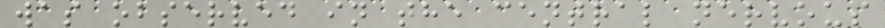was observed in the central nervous
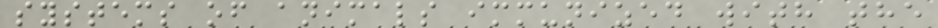systems of animals immunized with the
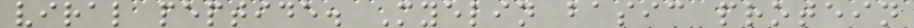viral peptide. Myelin basic protein
